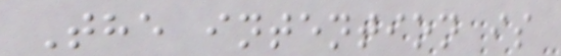The intention is
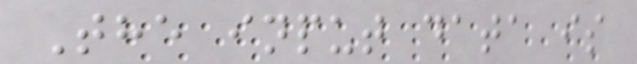The input data is
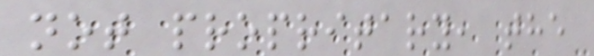not propritary, the
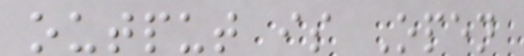output is Open
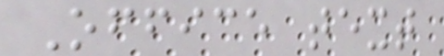Office text
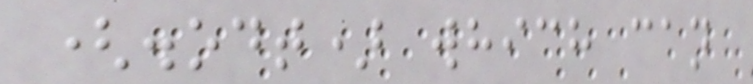(.odt) which can
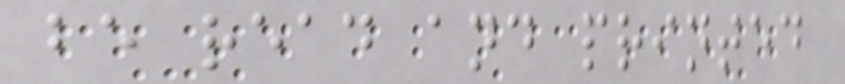be read and printed
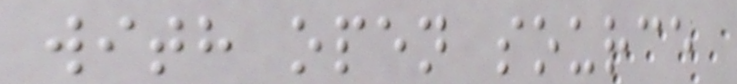with open source
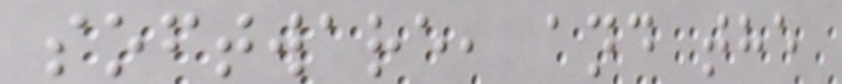software, and the
